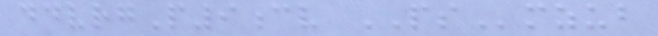ddvrgP9cv PSmzub
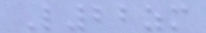L22zm
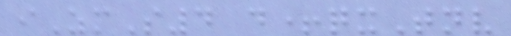iZmS4 d+qxTnv
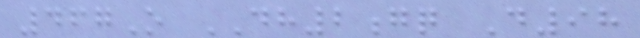467O DH2gq D98
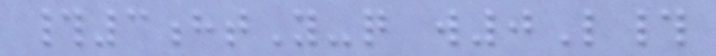#3htY-q w0L#
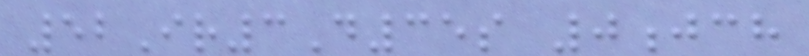52Ir3D35s 0jch
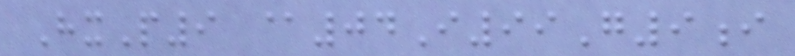HxP9 @04I99G9i
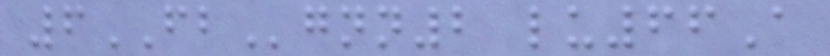6FBgnn2 lu66A
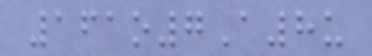161o7A8u
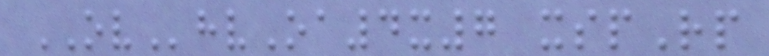OVhvOa4x7 xspRp
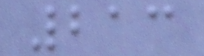213
